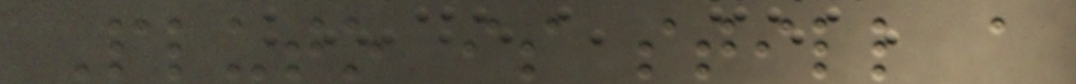Pluto is still a
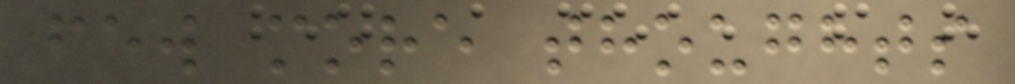few more thoughts
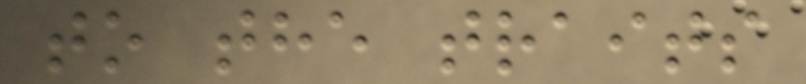to the traits
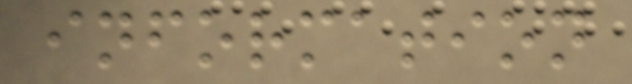information
